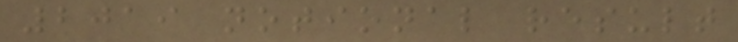2019 notional result
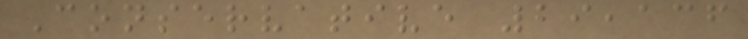Conservative 29,136
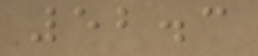52.3
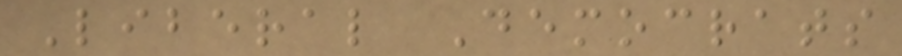Liberal Democrats
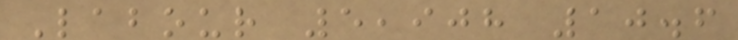Labour 5,908 10.6
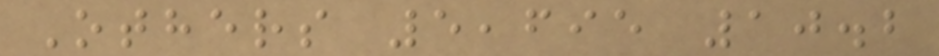Others 5,695 10.2
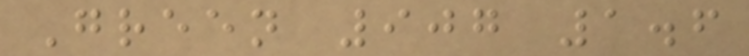Green 907 1.6
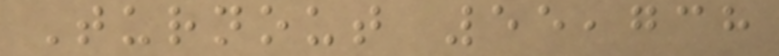Turnout 55,738
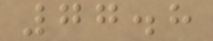77.8
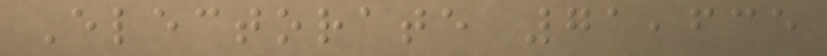Electorate 71,635
